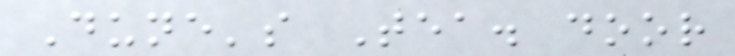Dune's Tea. door
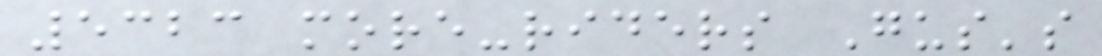5323 more-riders Gus's
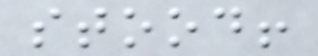stood!
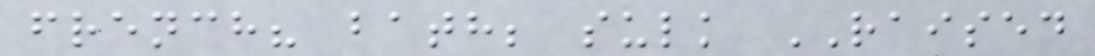french? bath; sulk RAISED
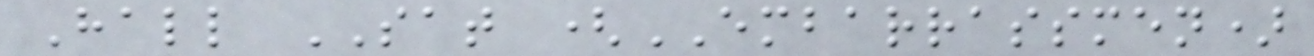Hall SAT (EMBARRASSMEN)
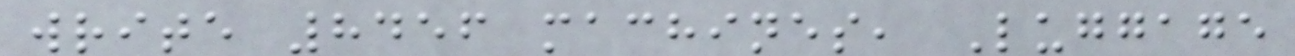write 8456 machines, Luggage
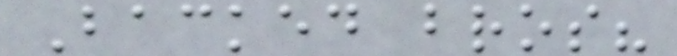Backed bros?
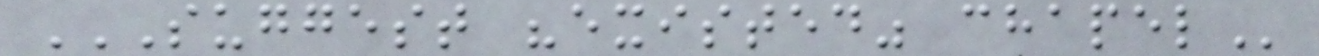SUGGEST "EXISTED" CHAPEL
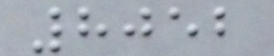8052
